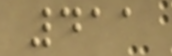411
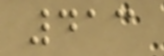413
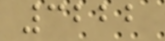3222
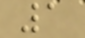1
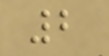2
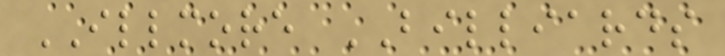ILLMORE BILLIARDS
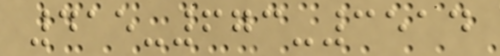415-673-3514
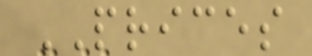PRICES
